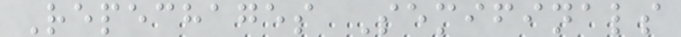Repechages Semifinals
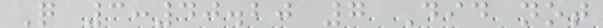Q 3:40.20 7 Did not
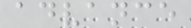advance
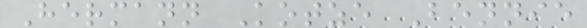Hermann Kotze Bennie
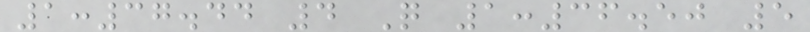1:37.44 4 Q 1:36.50 5
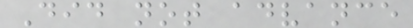Did not advance
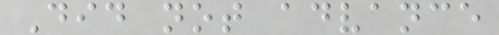Did not advance
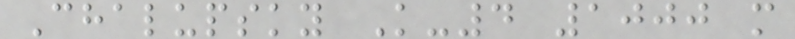Chalupsky K-4 1000 m
